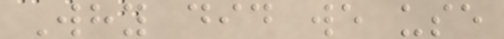Why did we use
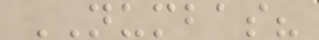NUMBAS?
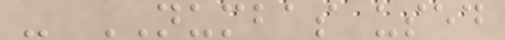- NUMBAS used
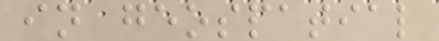in geospatial
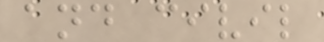and civil
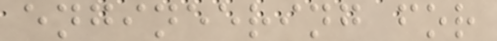engineering for
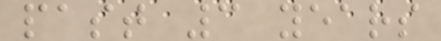past 3 years
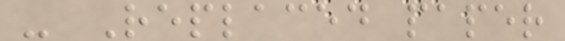- Replaced paper
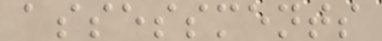assessments
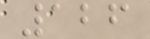126
